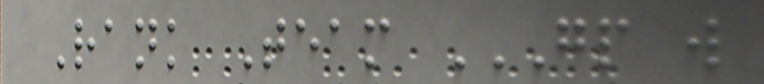Rank Team GP W
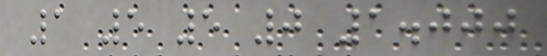1 5 5 0 1.000
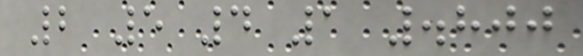2 5 4 1 .800
